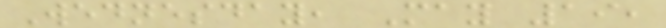Wednesday, May 19,
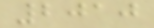2010
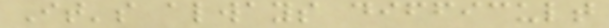It's always difficult
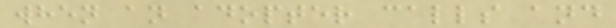when an adopter calls and
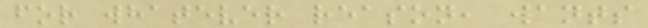for whatever reason, wants
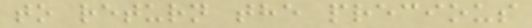to return the precious
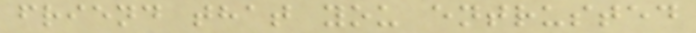friend that you entrusted
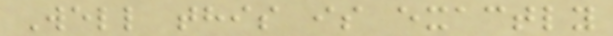Well this is exactly
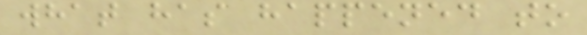what has happened to
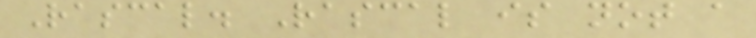Rascal. Rascal is not a
